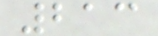213
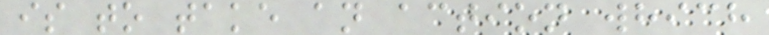is to take an action which
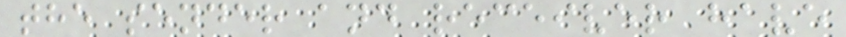the sender and receiver have
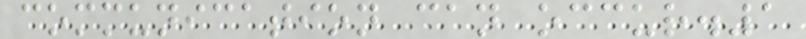communication can occur.1
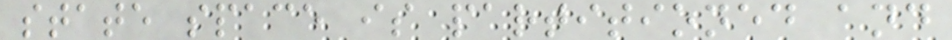state space is partitioned and
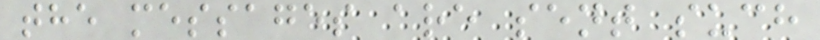the messages are sent such
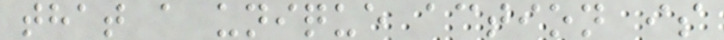that a unique action is
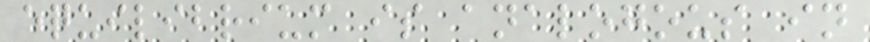equilibrium is analogous in
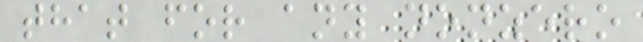that for any nonzero
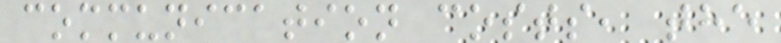communication costs, the
